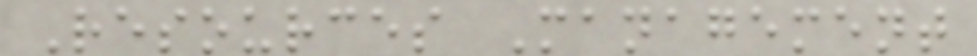Resources Management
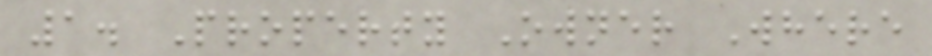1. Property Owner Where
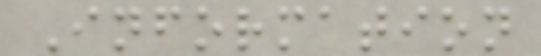Information
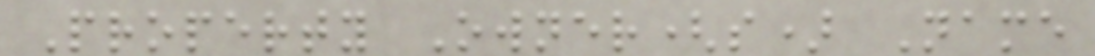Property Owner(s) Name
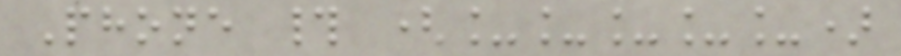Phone # (_____)
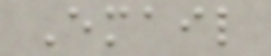Email
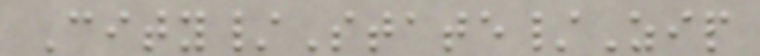City/State/Zip
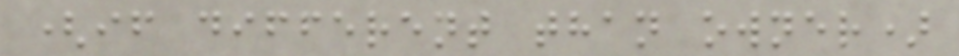(if different than owner)
